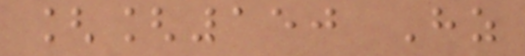[[150 Hz
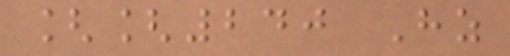[[240 Hz
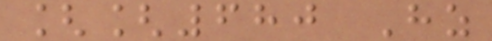[[680 Hz
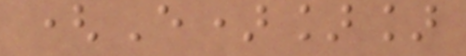(E)]]
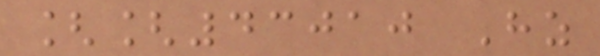[[43010 Hz
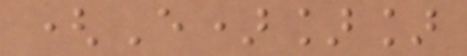(E)]]
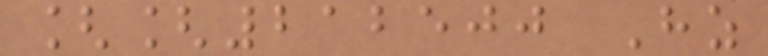[[212500 Hz
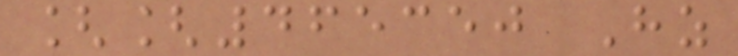[[465350 Hz
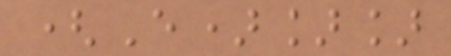(E)]]
